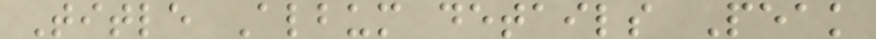Title Album details Peak
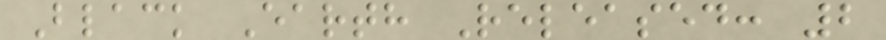Black Earth Released: 2
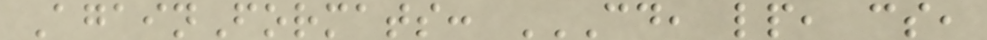AgainFormats: CD, LP, CS,
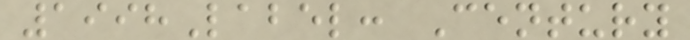1998Label: Century
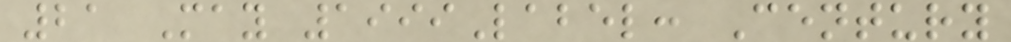21 May 1999Label: Century
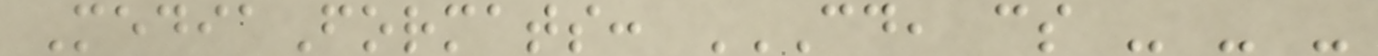MediaFormats: CD, CS - - -
